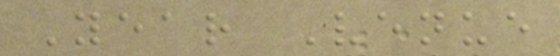Year Venue
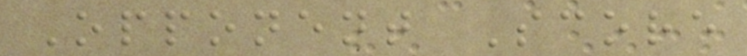Opponent Score
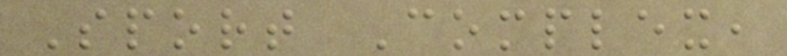Sport Complex,
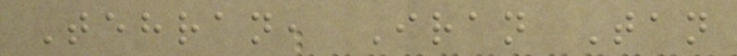Tehran, Iran Tan
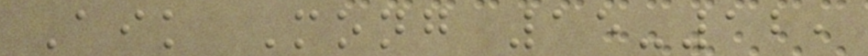Aik Mong 15-12,
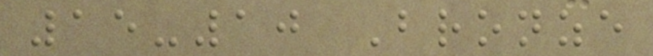15-10 Bronze
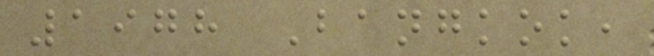1978 Bangkok,
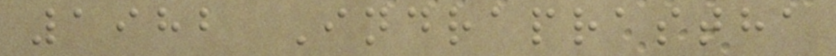1982 Indraprastha
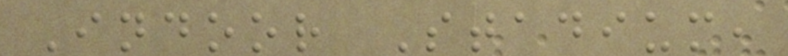Indoor Stadium,
